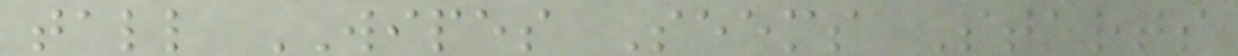tall WIPES Seems Starts
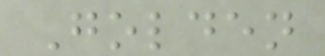Golden
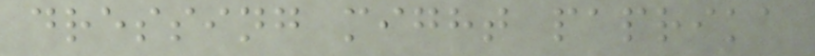dressing might paprika
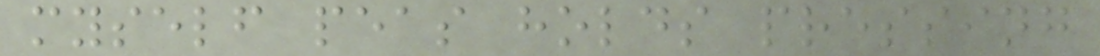myself peas holds pressing
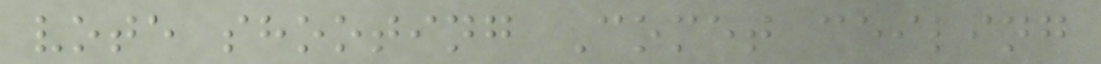vote shooting Comet ceiling
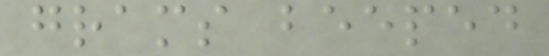grams beeped
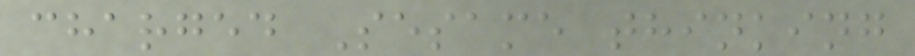charged Sesame thinking
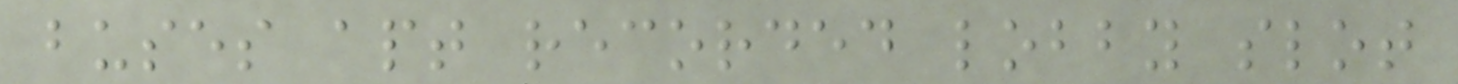buses apt recorded lobby slot
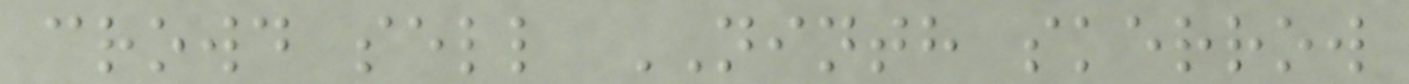crowd sell NINTH skerrow
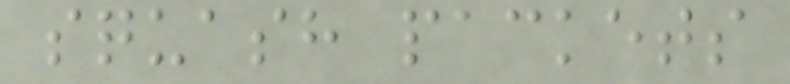squash packets
